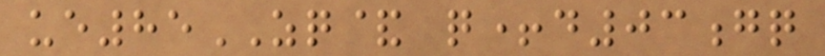ue85ZQ& q+d03gq
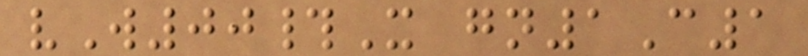vW00#X gn1C1
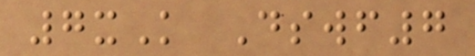7xK Dswf7
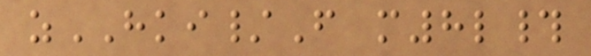zHKI/F m8l#
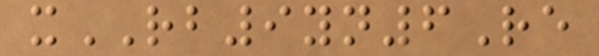xRB9yn6Re
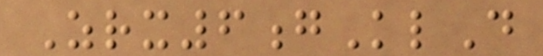Zrx6gKlD
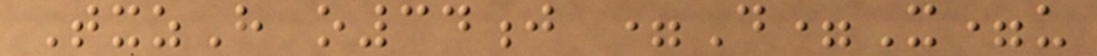TxzH o34j =D=X=u
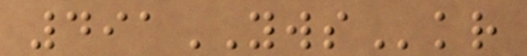491YWSkr
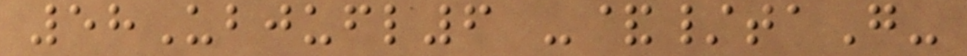58Ubjufl6 -&/taG-
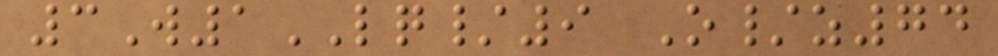3W1LQ/9 O/z74
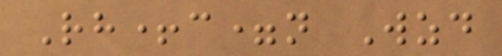Rh+c=n Wzd
